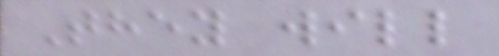They will
